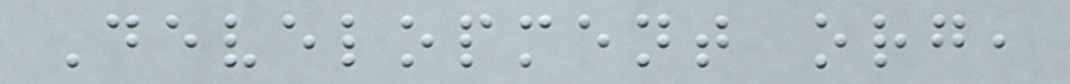Development org,
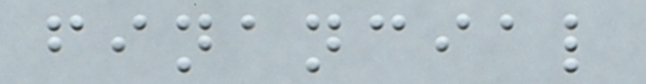financial
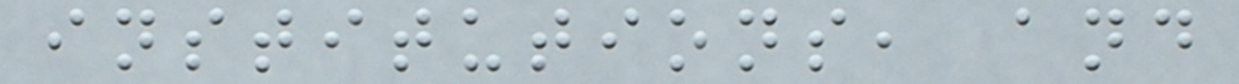institutions, and
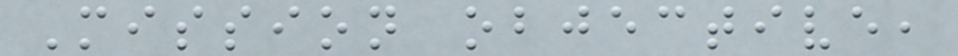Mission objective,
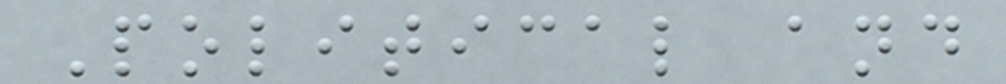Political and
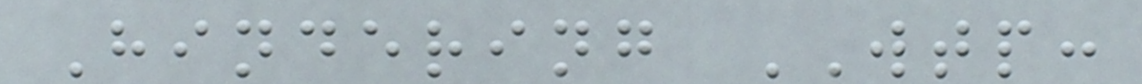Hindering WTP:
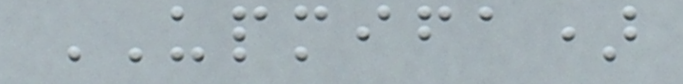UPMIFA)
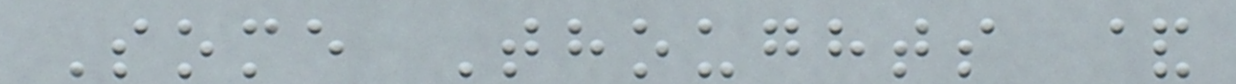Some Thoughts &
